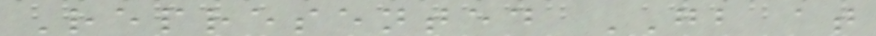Represented GB at
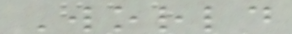World
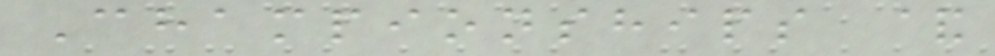Championships &
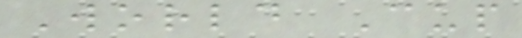World Cup
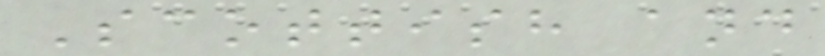Scottish and
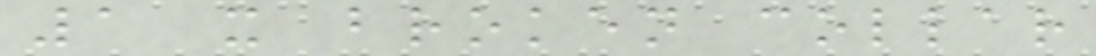1 x broken collar
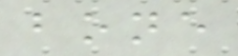bone
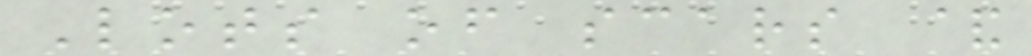Lots of scars &
